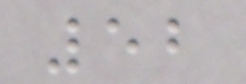52
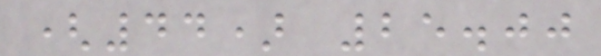(44) 25.00
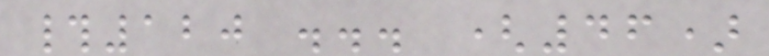#120 ... (46)
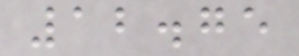12.75
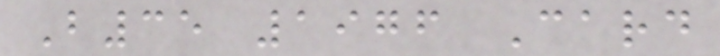B35 1976 Card
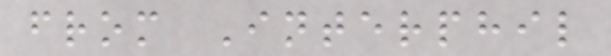from Interphil
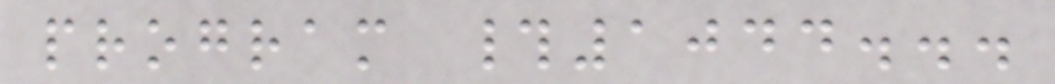program #1044...
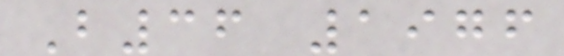B36 1976
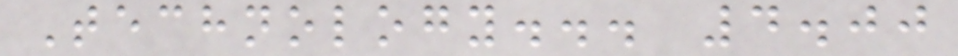Technology... 4.00
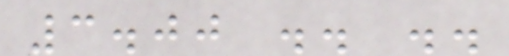3.00 .. ..
